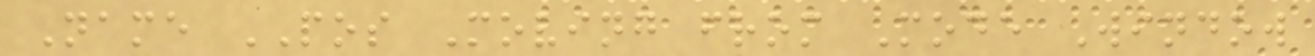Name POS Moving from Mode Window
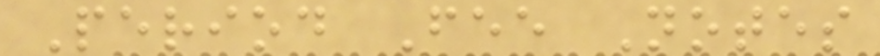Period Fee Notes
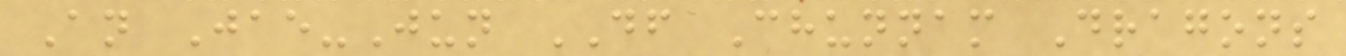An Jae-Jun DF Chunnam Dragons
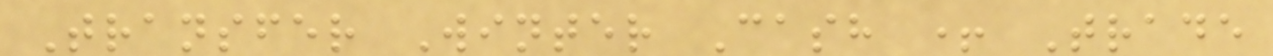Transfer Winter Cash + Trade
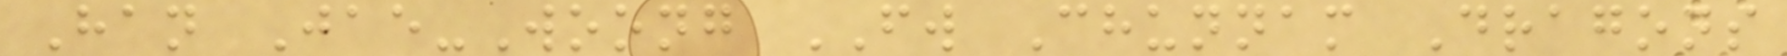Han Jae-Woong FW Chunnam Dragons
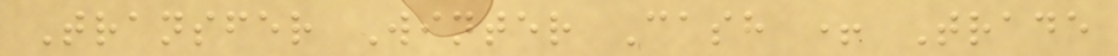Transfer Winter Cash + Trade
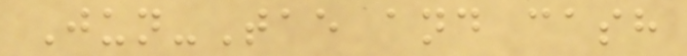Jun-Tae and cash
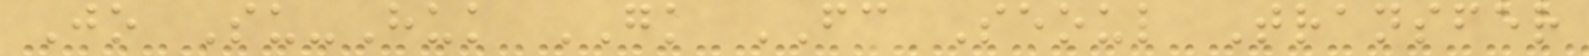Jo Su-Huk GK FC Seoul Transfer
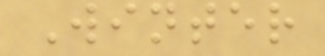Winter
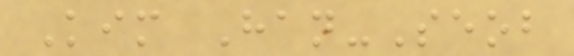Kim Han-Seob
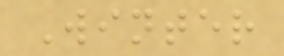Winter
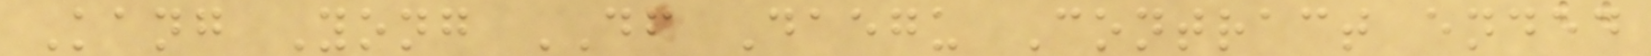Kang Yong DF Daegu Contract ended
